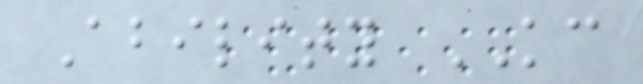Ability KC
